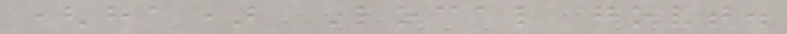(ha) Local govt.
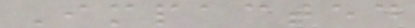Impacted
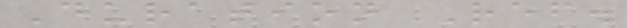Duration Ref.
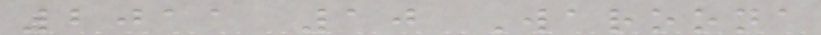2011 10 Waroona
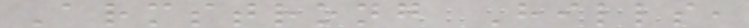Armstrong Hills,
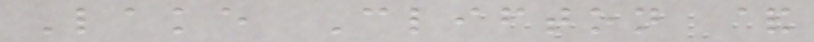Lake Clifton &
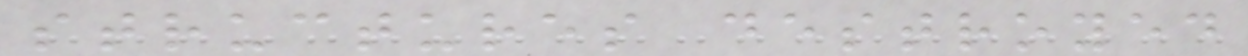structures destroyed
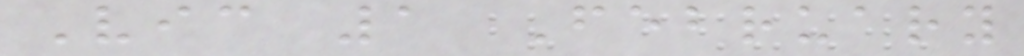Vic 1 February
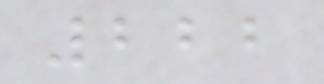222
